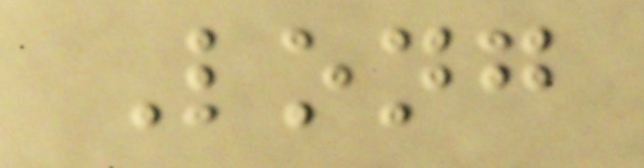Long
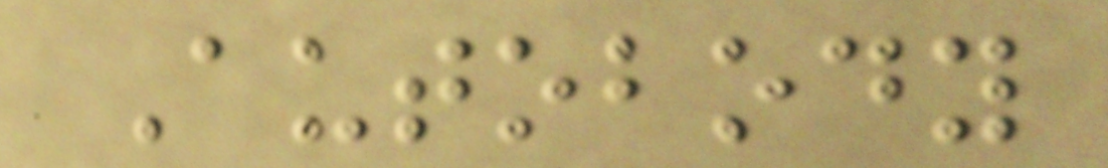Autobody
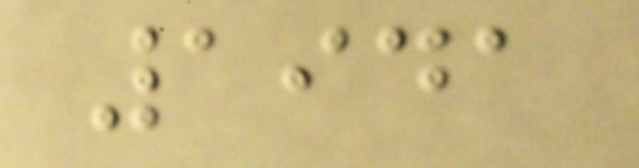1941
